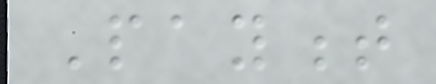Payment
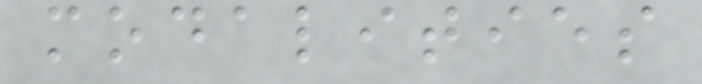modalities
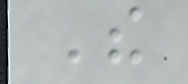The
